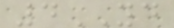4YD
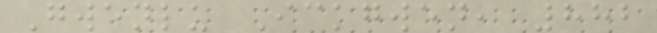Gwenlu Ickgwen, 882
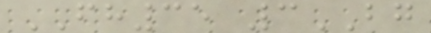FH35 3BG
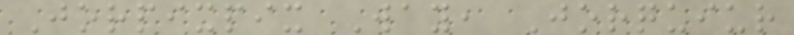Jorpixpix Way, Jorquiur
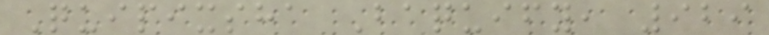Quipixsha Baquify, 929
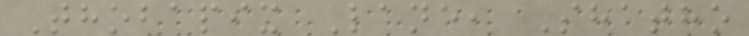Thobapix Lane, Shatho
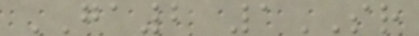GA2 1SR
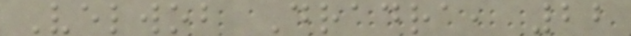Velwob Dradra, 22
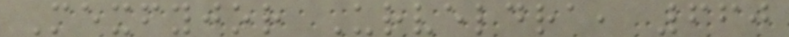Mexfyjor Urveldra, 660
